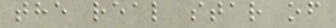the real star of
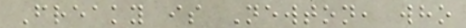Freaky is Newton, who
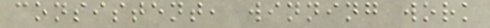consistent, winning work
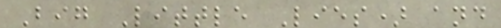Big Little Lies) and
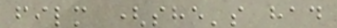film (she's had
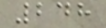248
